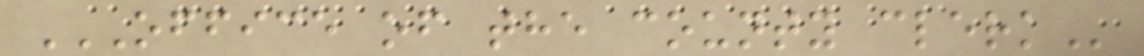OFFICE OF THE COUNTY CLERK
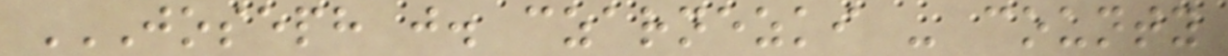JOSEPH J. CZARNEZKI - COUNTY
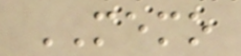MEMO
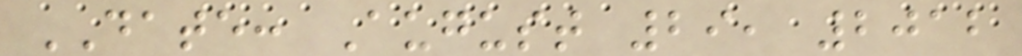DATE: August 29, 2012
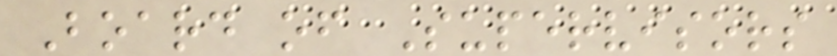Board of Supervisors
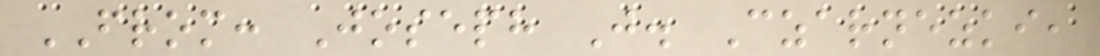FROM: Joseph J. Czarnezki,
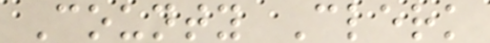County Clerk
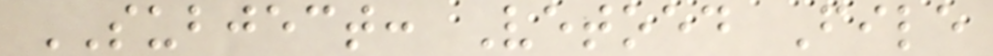SUBJECT: Vetoed File
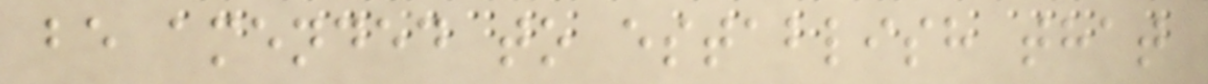be amended to establish that
